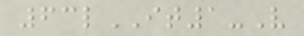63lIT1-V
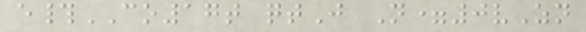e#CO17t qtJ N=0vZn
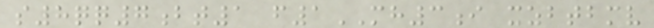s8qq7bt1 f1MH3i xzbtbmv
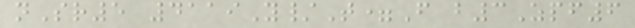nSr5 4119Y/T=F b3Zpf6
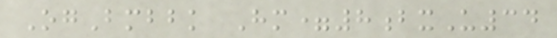OgBmbbk Hm=8bxU34
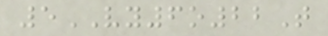5VY6o22T
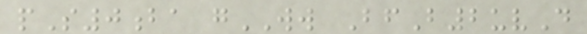pS0ba gWW BfB2uvD
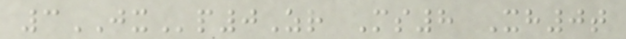3JXp0Zr Ms8 Xh0t
